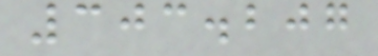303.207
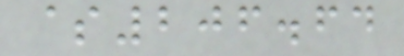$206.64
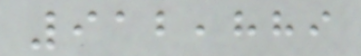912,889
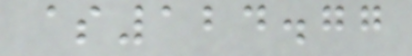$124.77
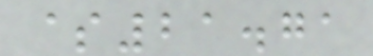$21.71
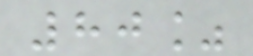80%
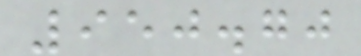950.70
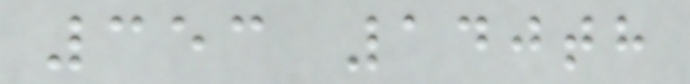353 140th
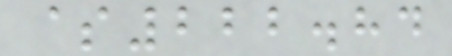$222.84
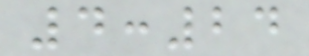4:24
